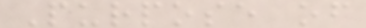Purpose of
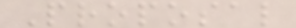Proposal
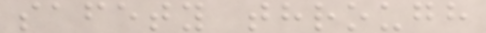safety through
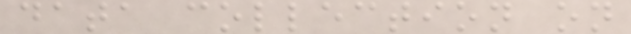data collection on
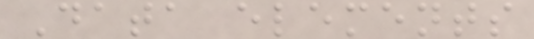Data elements
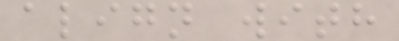align with
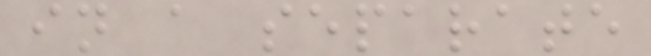in a separate
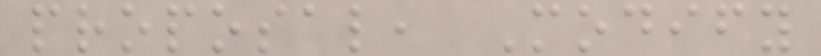proposal, Modify
